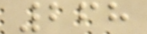268
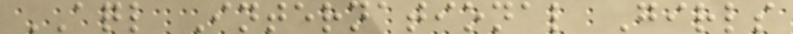AQL International Girls
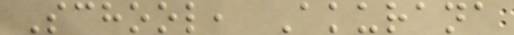School, Akurana
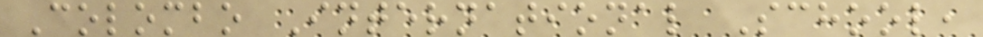Colombo International School,
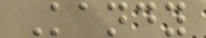Kandy
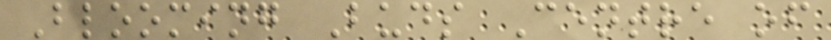Blooming Buds Centre of
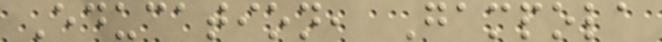Education, Gampola
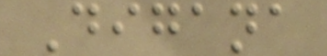Digana
